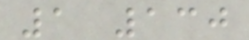1 130
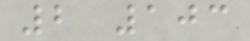2 103
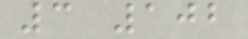3 102
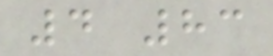4 83
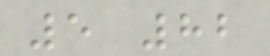5 82
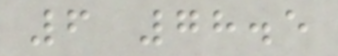6 78.5
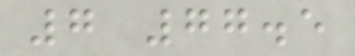7 77.5
